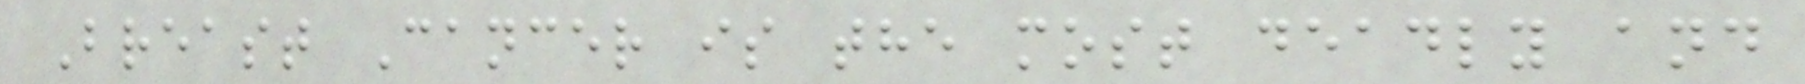Breast Cancer is the most deadly and
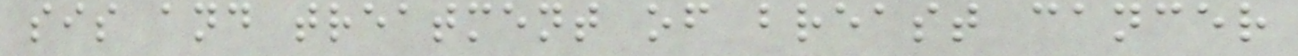sis and treatment of breast cancer
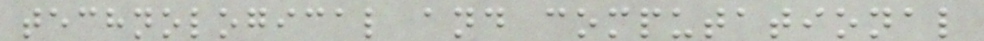technological and computational
